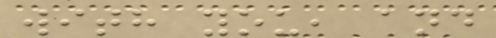with you, and
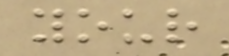your
